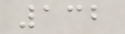132
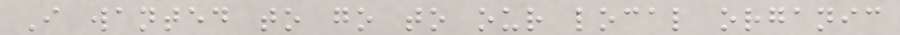I wanted to go to our local organic
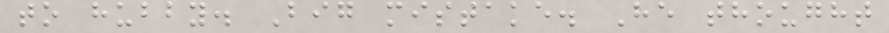to hubby. Big mistake. He thought
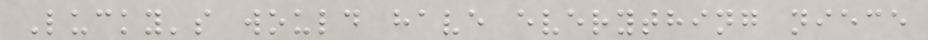Lucky's would have everything niece
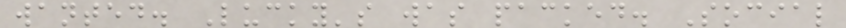wanted. Lucky's was packed. Social
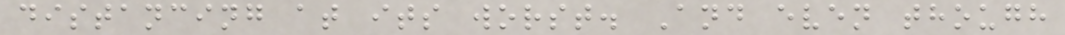distancing at its worst. And even though
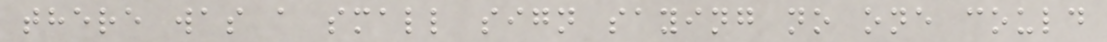there was a small sign saying no one could
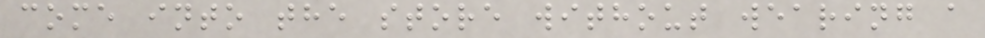come into the store without wearing a
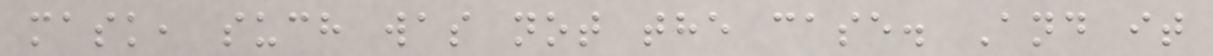mask, such was not the case. And it
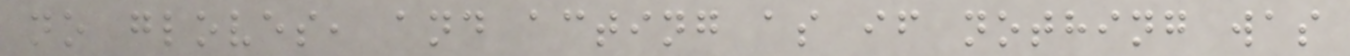no gloves, and acting as if nothing was
